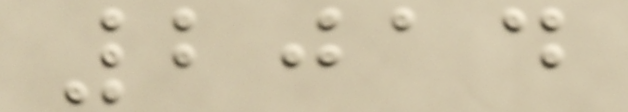2014
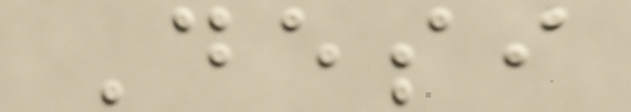Desi
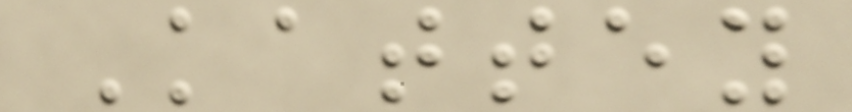Kattey
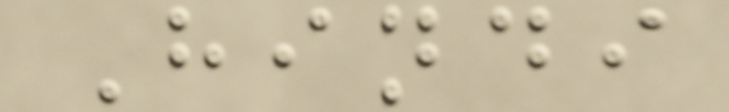Hindi
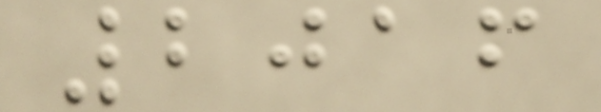2016
